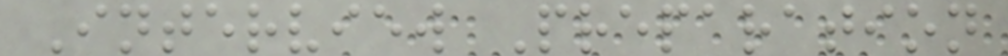Interview Preparation
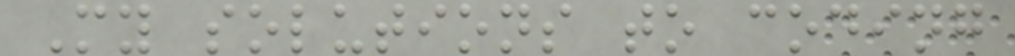My solutions to coding
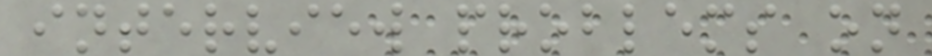interview problems on
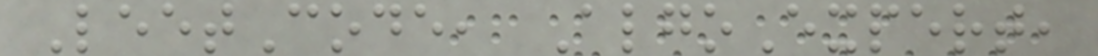LeetCode, AlgoExpert,
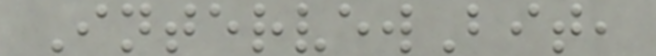IntervewBit,
